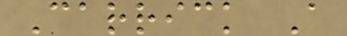Carrick A
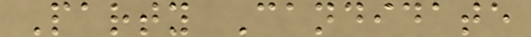Party Candidate
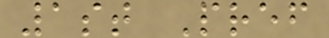1st Pref
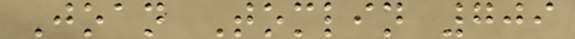Joan Tomlin 709
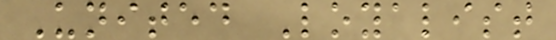United Loyalist
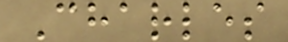Charles
